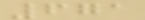671
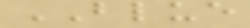BLUE
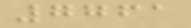7761
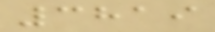3819
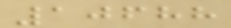10688
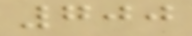700
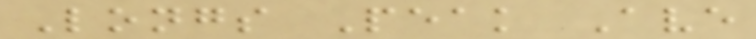Longs Peak Ave
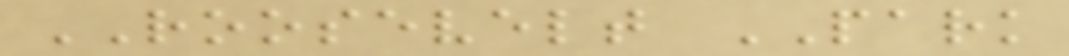ROOSEVELT PARK
